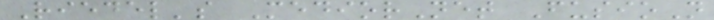Riedel's MediorNet FusioN
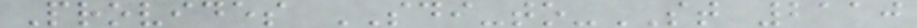Provides SDI-to-ST 2110
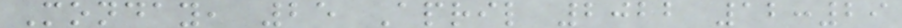Monday, 25 April 2022 12:29
